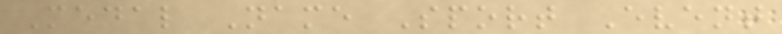Medal Name Sport Event
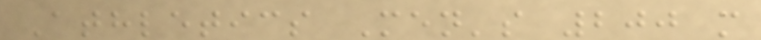Athletics Men's 200 m
